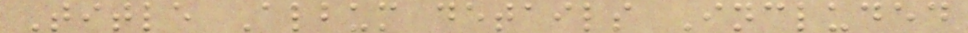Title Album details Included
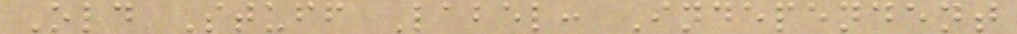Old Stuff Label: Independent
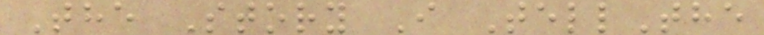The Story I TellThe
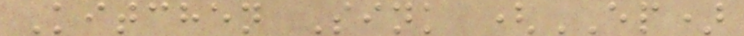Kitchen Sink (EP)
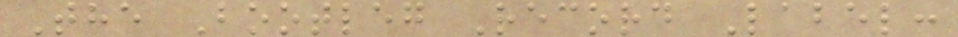The Bootleg Record Label:
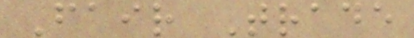Fair Trade
